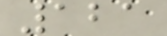121
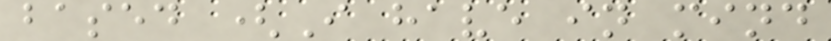based (I have in mind
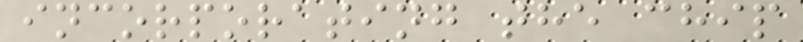incorporating the chip
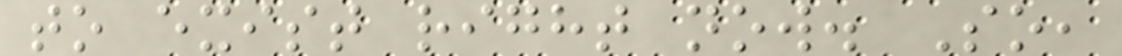to exist right now. So,
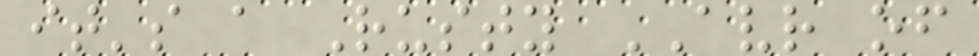it's a Rusty AVR of
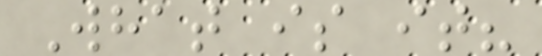What is it?
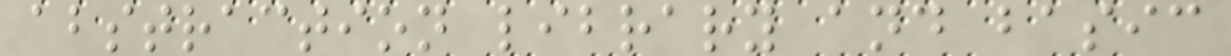abstraction library and basic
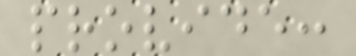provide:
